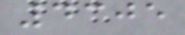4305
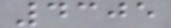4305
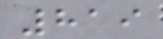819
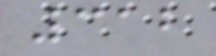312
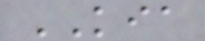KIA
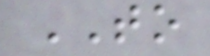TO
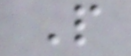P
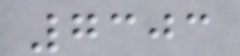7303
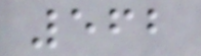562
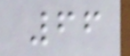66
